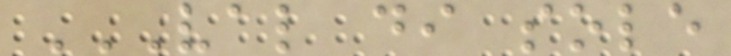VAL DI SOLE
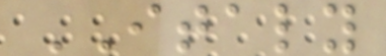ITALY
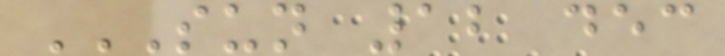SUN 12 DEC
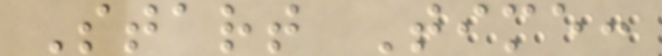Start Time:
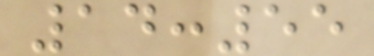14:55
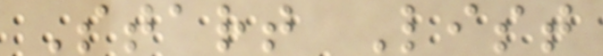Start List
